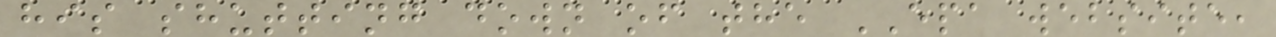his shutting down of the EPA website,
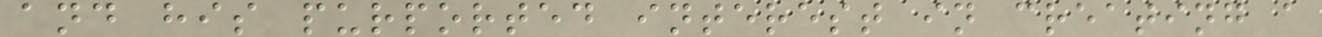and his purported interest in creating a
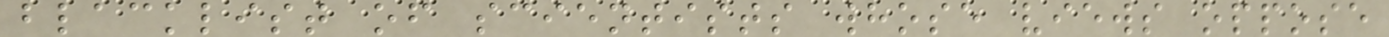blacklist of scientists whose views oppose
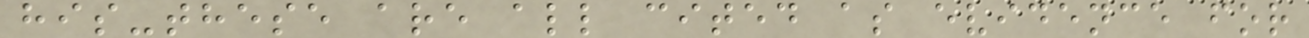his-these are all cited as evidence for
